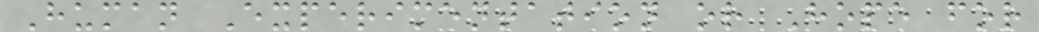Human Experimentation or Hope for
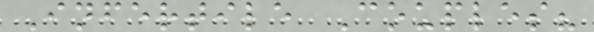Infertile Couples?
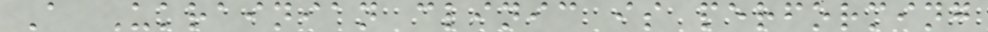A Ukrainian clinic is performing
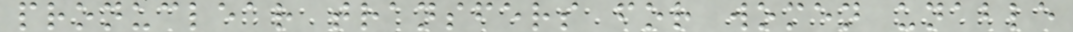pronuclear transfers for women unable
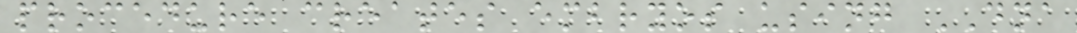procedure creates embryos using DNA
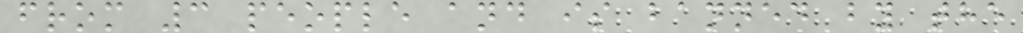from 3 people and is banned by the
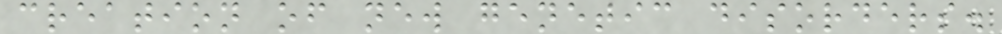creation of new genetic disorders.
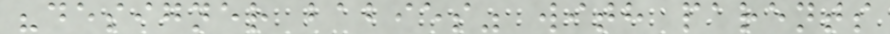"designer babies" with parents
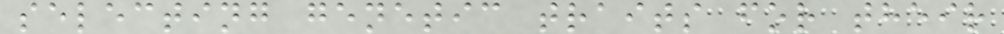selecting genetic traits for their
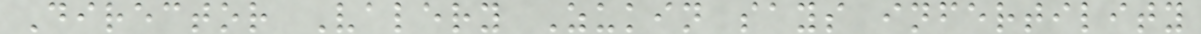Director Valery Zukin says infertility
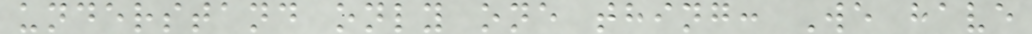understand only one thing: We have
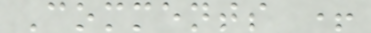Comments +
